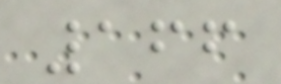166
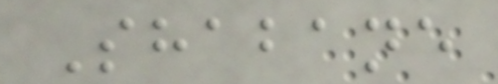Shabane
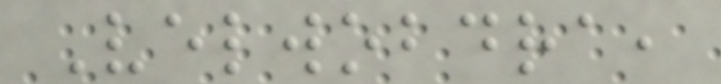Velwobdra,
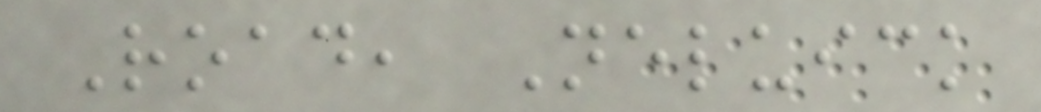Road, Neluick
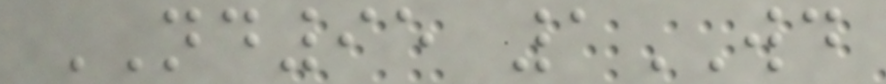ND95 1WD
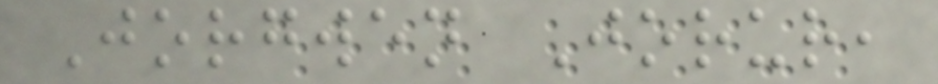Jorgwen Jorur,
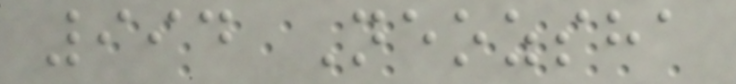994 Neozsha
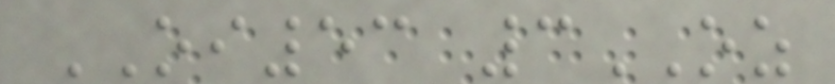OI53 3OZ
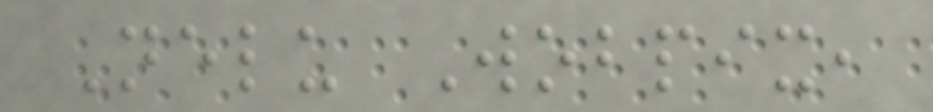Nelu Wobpix,
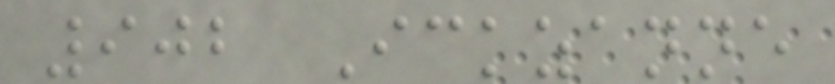902 Ickzanne
